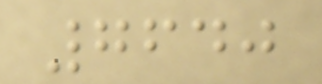7640
